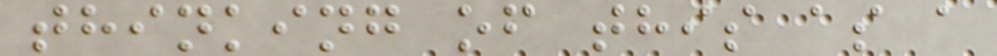thinking of this as a
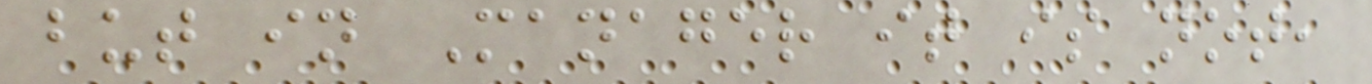but in Manager it is not,
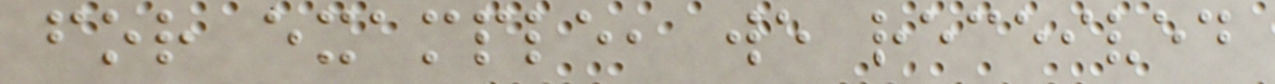for example, we received
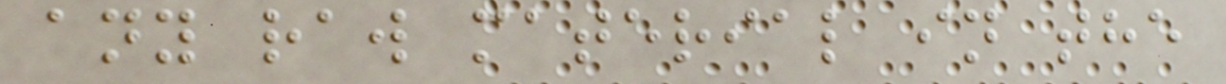any raw material in the
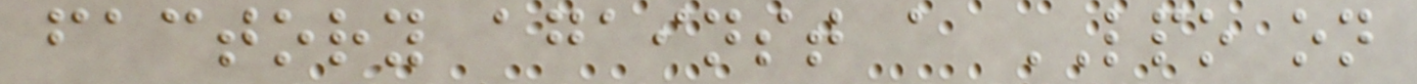factory against a LPO on
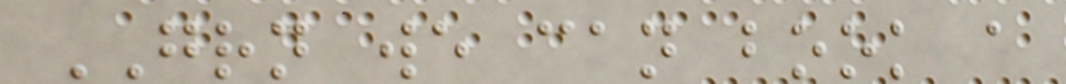GRN we can book a
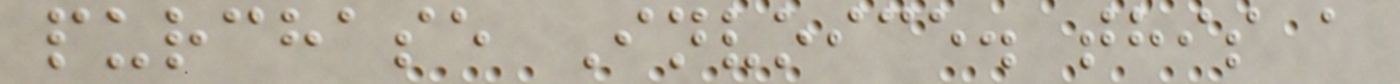purchase Invoice. this a
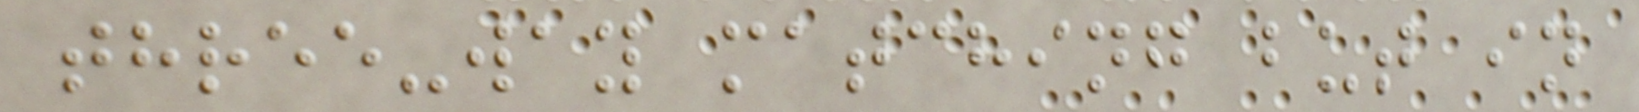three-way matching but in
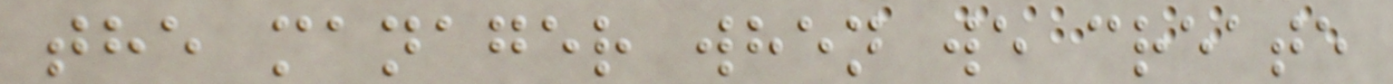the manager when we create
